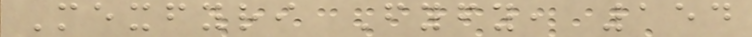Mexfyri Fyfy, 154
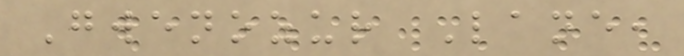Gwenozur Lane,
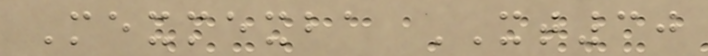Mexmexba XT30
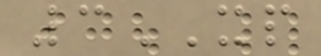3XP
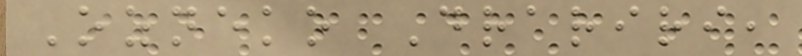Ozneko Drariri,
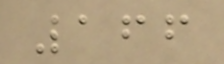166
